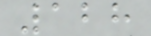128
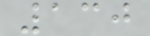130
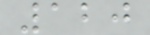120
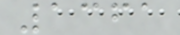1361
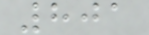801
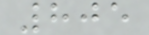805
